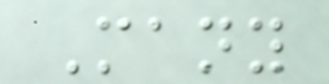Many
